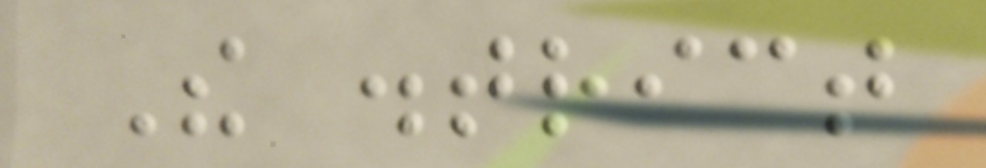The district
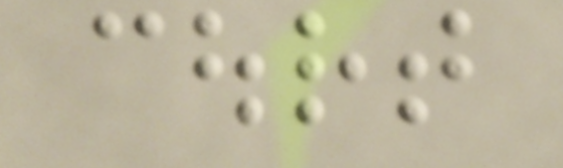court
